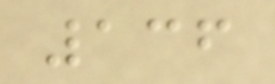136
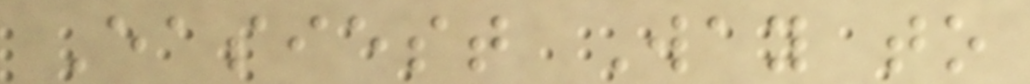Easiest Way to
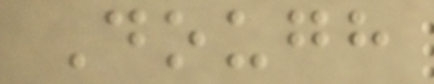Dough
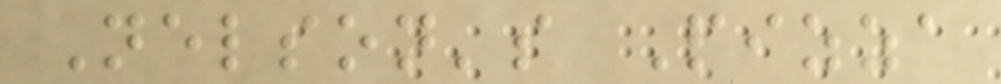Nelson's Pizza
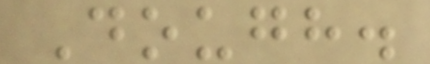Dough.
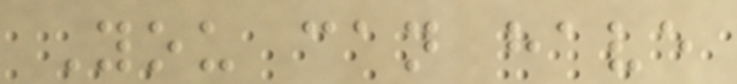You can have
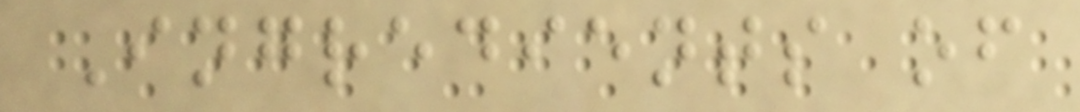Ingredients of
